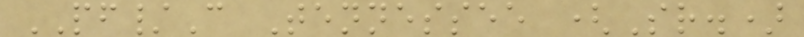PF/C Tennessee (Sr.)
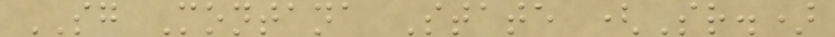SG Montana State (Sr.)
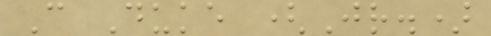C Duke (Jr.)
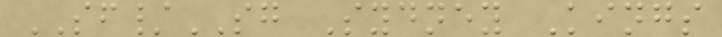SF/SG Sydney Kings
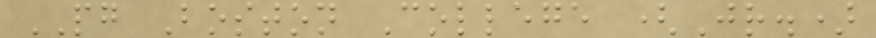PG Boston College (Jr.)
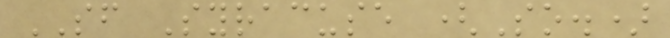SF Syracuse (So.)
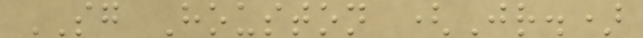SG Houston (Jr.)
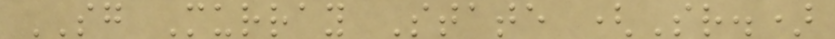SG Murray State (Sr.)
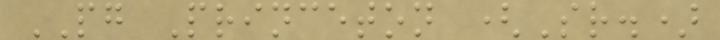PG Princeton (Sr.)
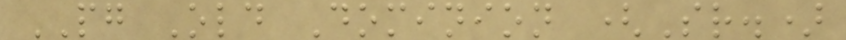PG Old Dominion (Sr.)
